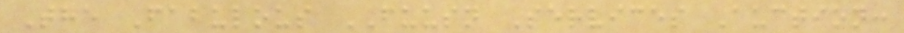The Fabulous FUUSN Services Auction:
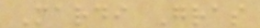Mardi Gras
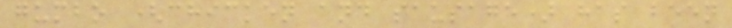gumbo (chicken and sausage) has been
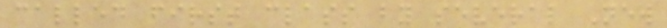called first class by several New
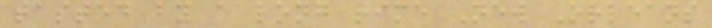tasted by a long time New Orleans
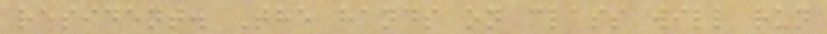resident. The hands on class will run
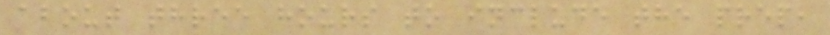about three hours to include the prep,
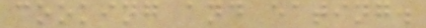cooking and eating.
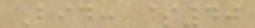Bid: $40
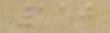110
